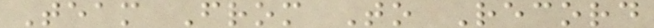Team From To Record
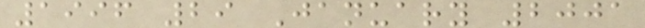1996 29 January 2001
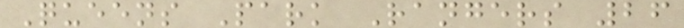Queens Park Rangers 26
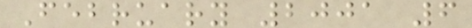February 2001 6
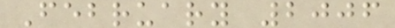February 2006
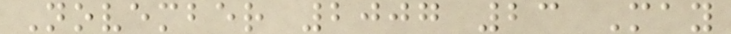November 2007 23 May
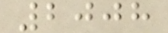2008
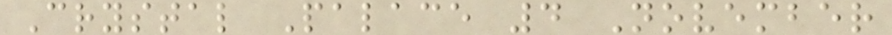Crystal Palace 4 November
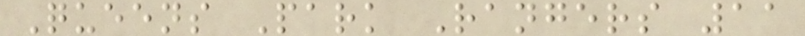Queens Park Rangers 11
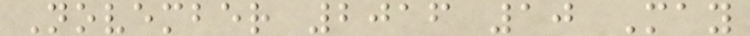November 2016 10 May
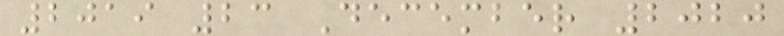2019 23 December 2020
